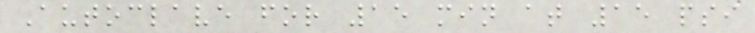Autoclave for 15 min at 15 psi
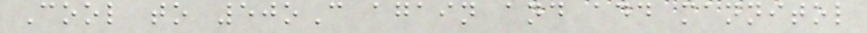Cool to 50oC again and add mannitol
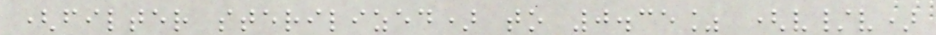(filter sterilized) to 0.35% (v/v)
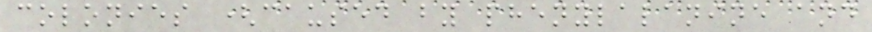colonies (caused by phenylalanine and
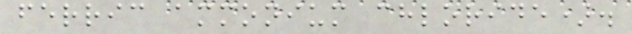ferric ammonium chloride).
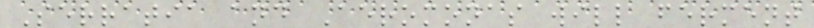Serratia and Aeromonas will ferment
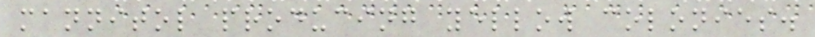mannitol producing yellow colonies.
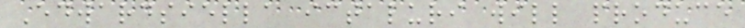Edwardsiella ictaluri will produce
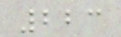223
